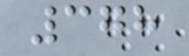378
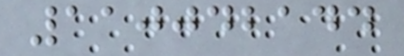110042144
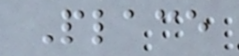Place
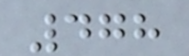478
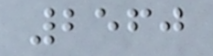2560
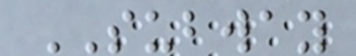SUBWAY
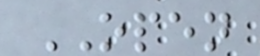OPEN
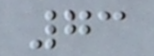73
